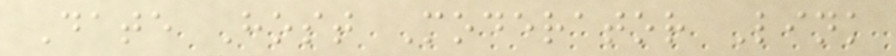Date Host Moderator Link
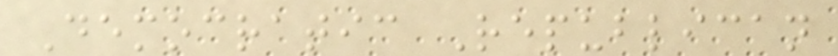Democratic Republican
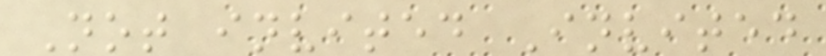Not invited Invited
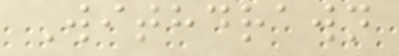Withdrawn
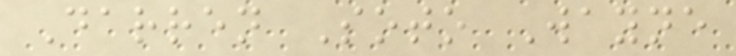Darren Soto Wayne
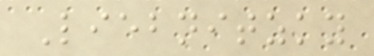Liebnitzky
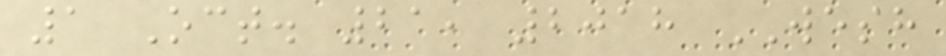1 Oct. 21, 2018 WESH
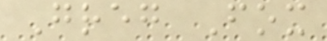Greg Fox
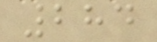284
